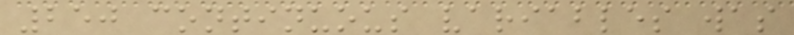250 continuous variables was
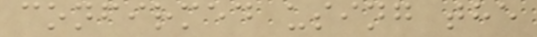confirmed using the
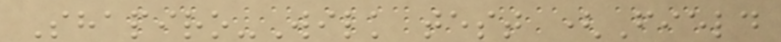Shapiro-Wilk test (Field
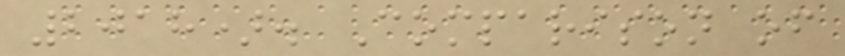2018). Comparison of
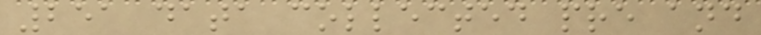251 data collected pre and
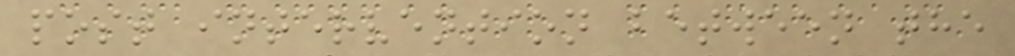post intervention between the
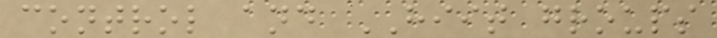control and HIIT groups
